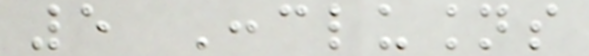5 Conclusions
